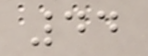44
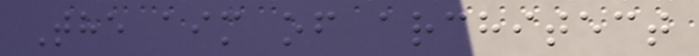The aim of architect
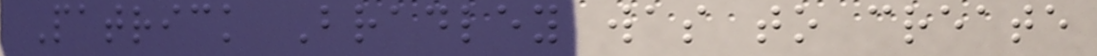Patrick Bradley was to create
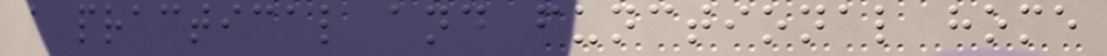a practical and functional home
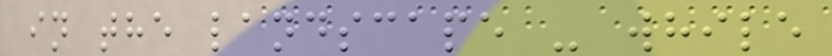in the landscape - while
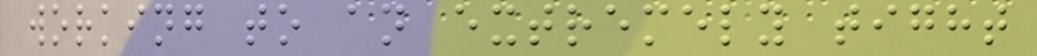working to an extremely tight
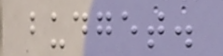budget.
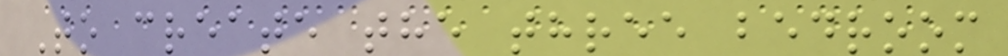To create the three bedroom
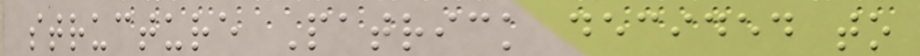structure Patrick decided to
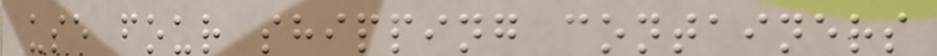use four shipping containers
